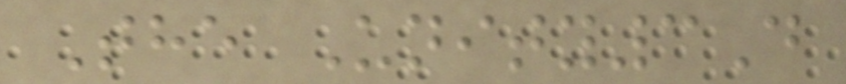The Unity3D
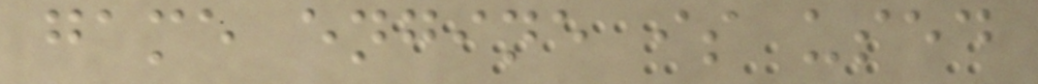game engine is used
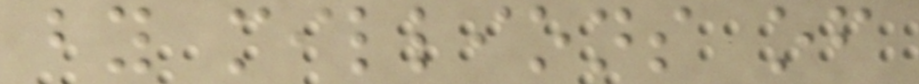by millions of
